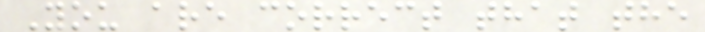You are correct that the
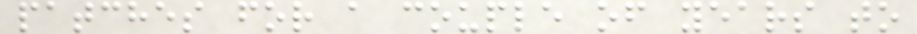patches for a couple of years to
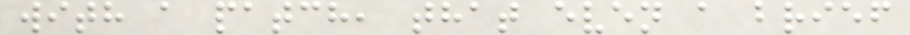with a patch, that even a brief
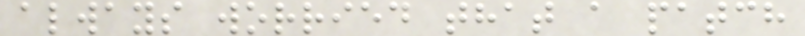always worried that a patch
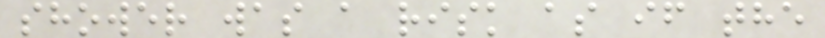shower was a risk as if the
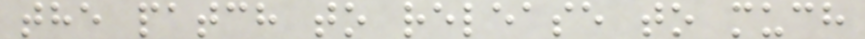the patch to release to much
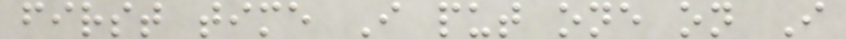first time I put one on I
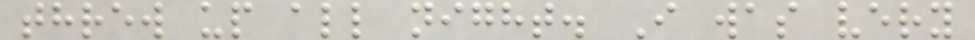threw up all night. I was very
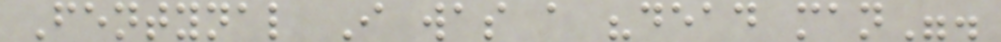Fentynal I was a "dead man".
